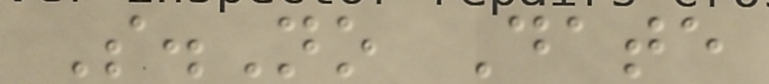S.No Date
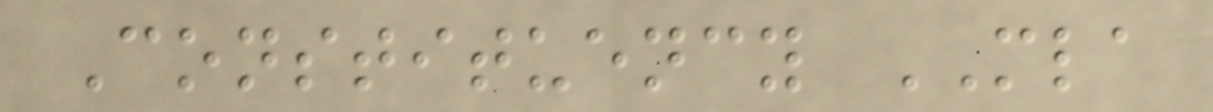Constituency MLA
